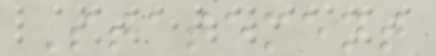Statement
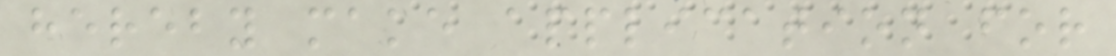hereby make application for
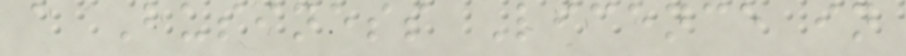a Business Licence in
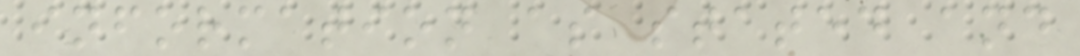information as stated and
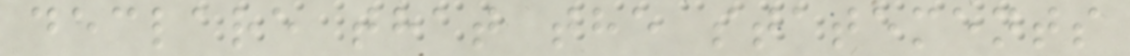declare that the statements
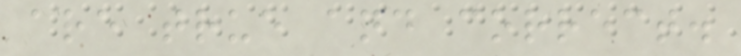are true and correct.
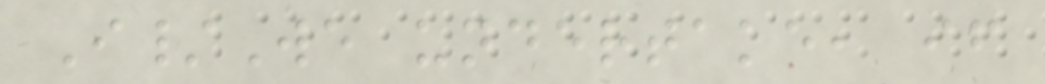I/We undertake, if
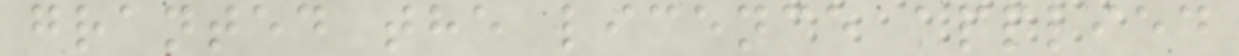granted the licence applied
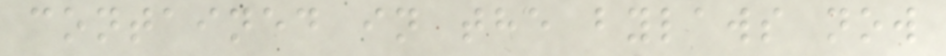contained in the bylaws now
